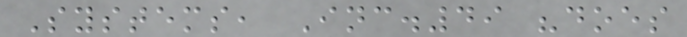Systems, Inc.49 "does
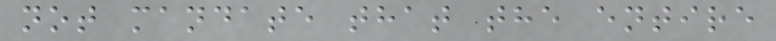not mandate that the entire
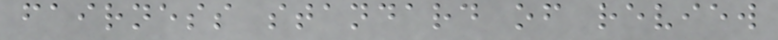fairness standard of review
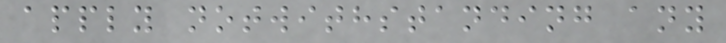apply notwithstanding any
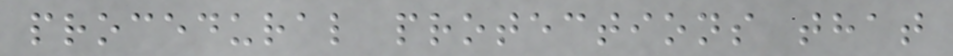procedural protections that
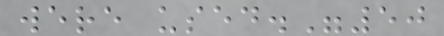were used."50
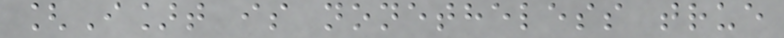[I]t is nonetheless true
